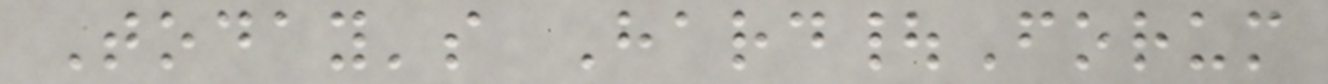Today's Hard|Forum
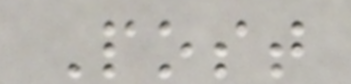Post
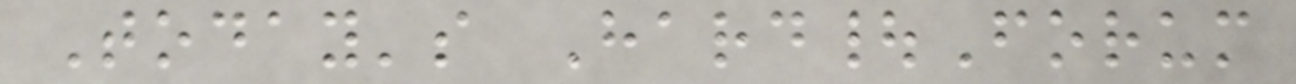Today's Hard|Forum
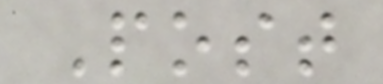Post
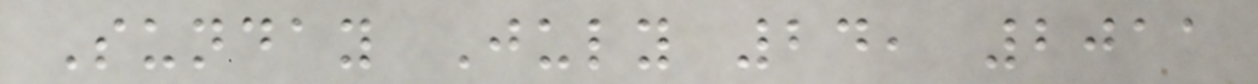Sunday July 24, 2011
